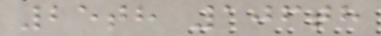25th 106th
